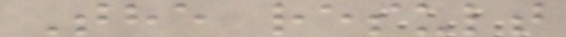The result
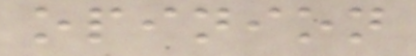opinion
